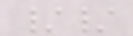//
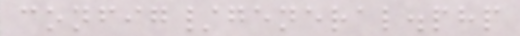config/general.php
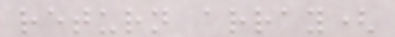return array(
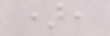),
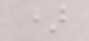)
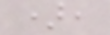),
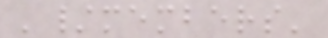'/members'
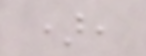),
